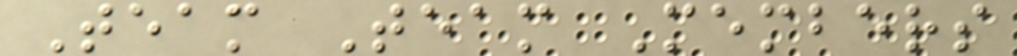Team Team Members
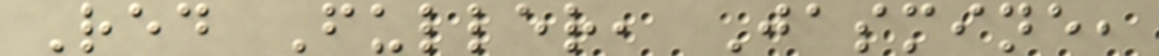Red Fuller, Jasmine,
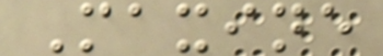Maxine
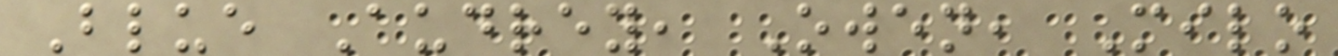Blue Audrey, Owen, Milo
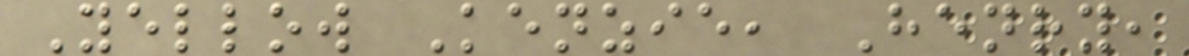Yellow Kenzie, Henry,
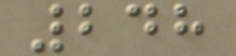248
